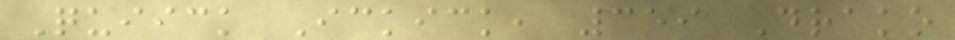Quiick Ickick, 359 Drako
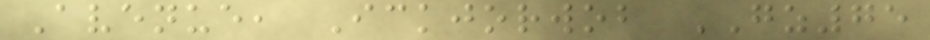Avenue, Ickjorwob GZ75
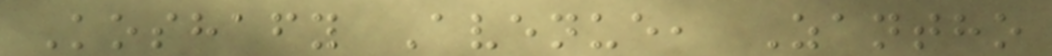Koshafy Avenue, Zantho
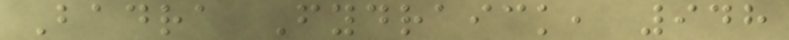Badra Fydraick, 948
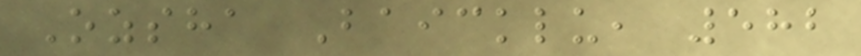Ozsha Baicklu, 582
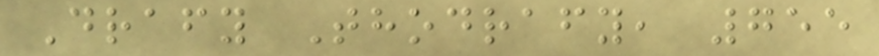Drafy Thodrafy, 755
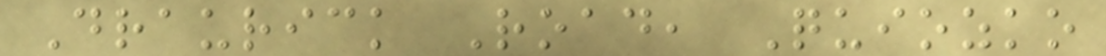Draurick Road, Quiozko
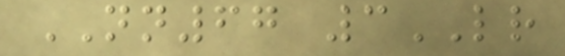NN67 3LR
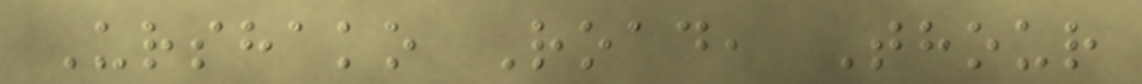Urshako Road, Thour
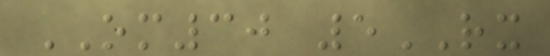OM30 5RX
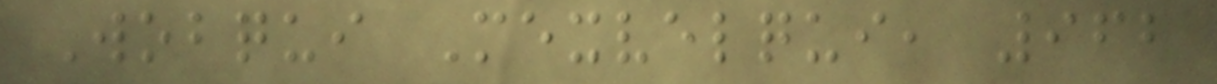Wobqui Mexvelqui, 962
